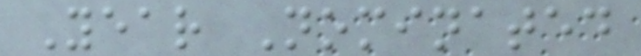Year Nominated
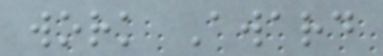work Award
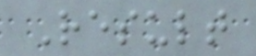Result
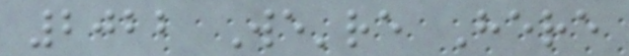2022 We're Here
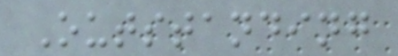Outstanding
